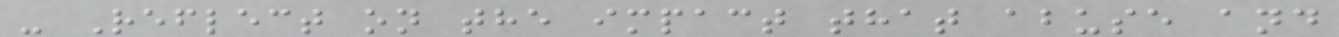- Reflect on the impact that abuse and
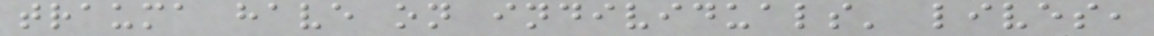trauma have on individuals' lives,
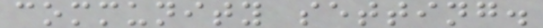community setting.
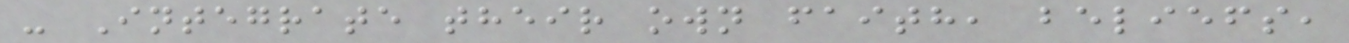- Integrate their own faith, beliefs,
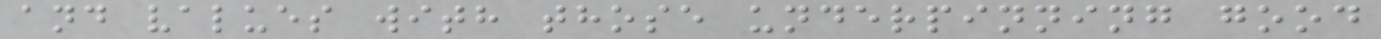and values with those underpinning good
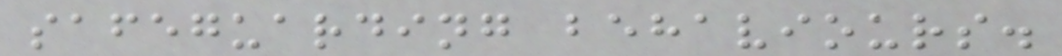safeguarding behaviours.
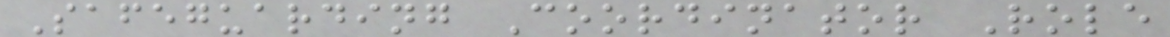Safeguarding Coordinator Role
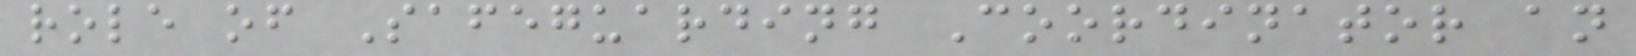role of Safeguarding Coordinator an
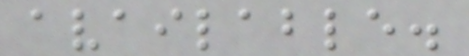available.
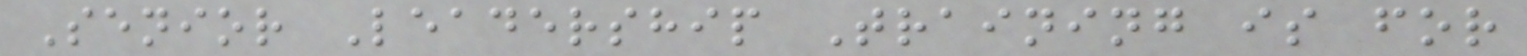Senior Leadership Training is for
